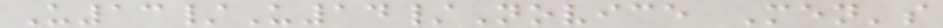U13/U14/Novice Men's
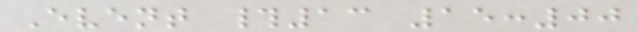Event #13 15:00
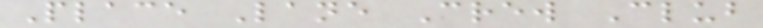Place Lane Crew Club
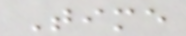Time
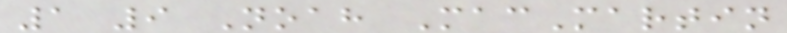1 9 Noah MacMartin
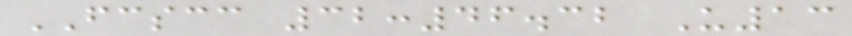FCSCC 32:46.32 U13
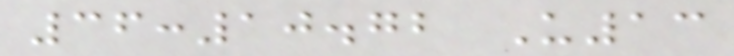36:10.72 U13
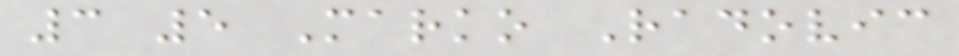3 5 Marko Radovic
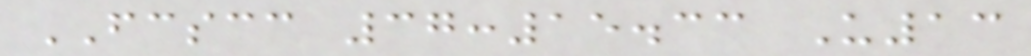FCSCC 37:15.33 U13
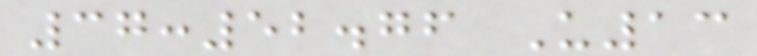37:52.76 U13
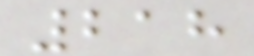218
